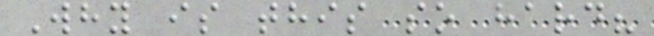Why is this so hard?
